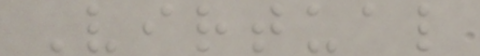Virtual
